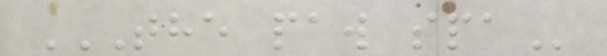THE PAW SPA
